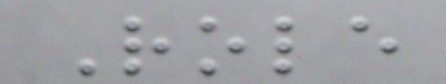Role
